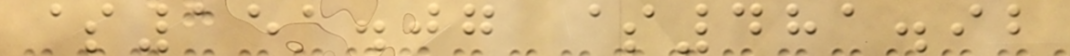$151.07 $481.92
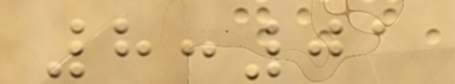8:01
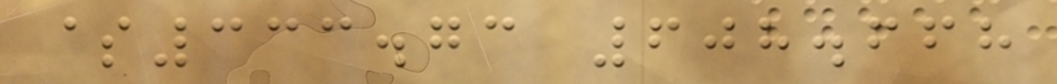$333.73 608.668
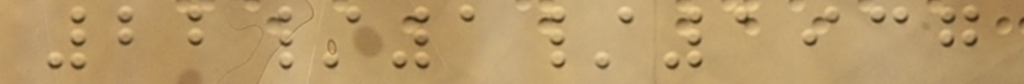22/1/1937
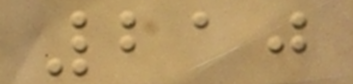210
